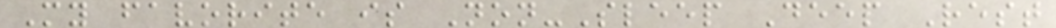My favorite is Non-Sleep Deep Rest
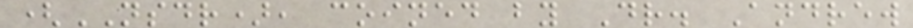(NSDR), coined by Dr. Andrew
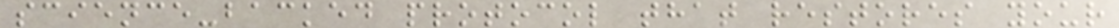science-backed protocol that restores your
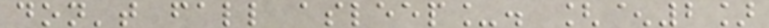don't fall asleep_. [^2]
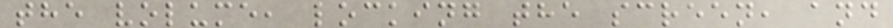the volume, locking the screen, and
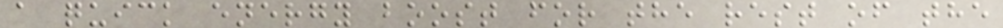a quick energy boost for the rest of the
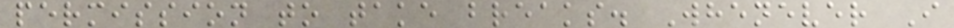permission to take breaks. Whenever I
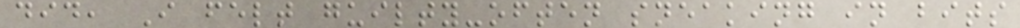did, I felt guilty-often sneaking in bits
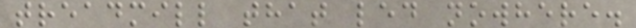treadmill that led nowhere.
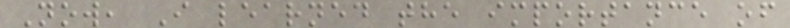Now, I learned the importance of
